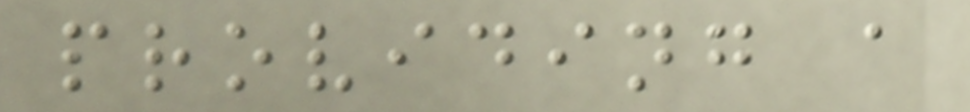providing a
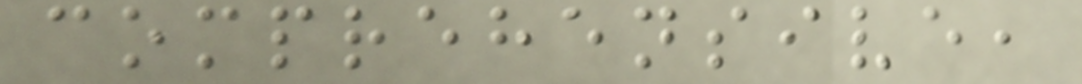comprehensive,
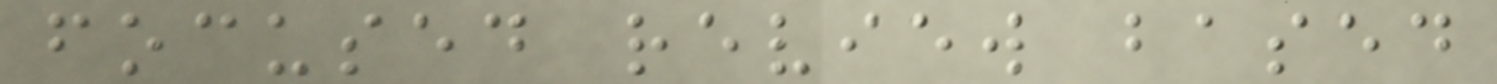focused review based
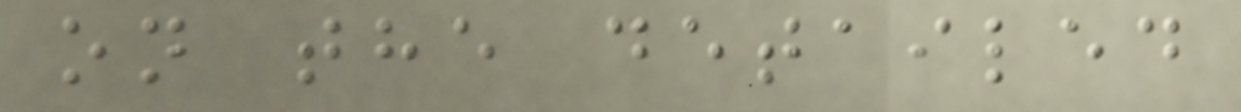on the detailed
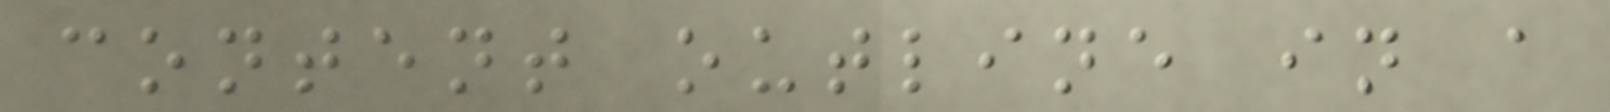content outline in a
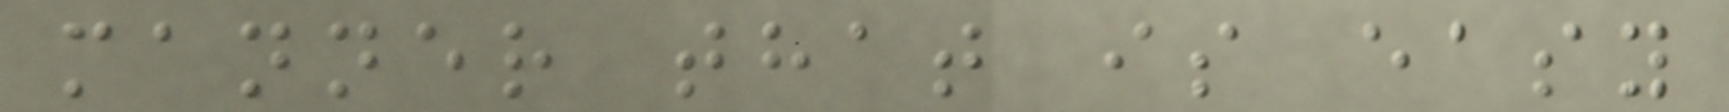manner that is easy
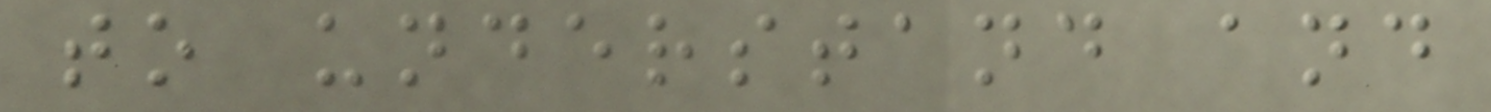to understand and
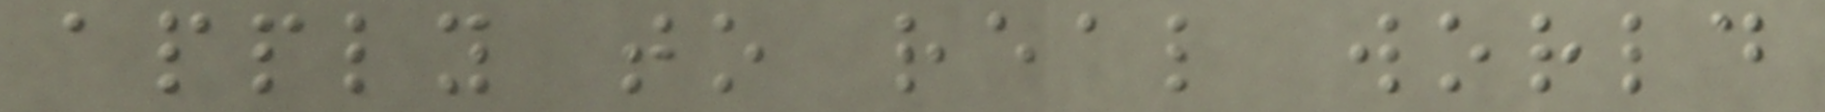apply to real world
